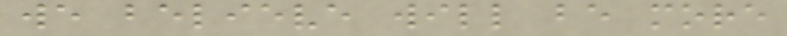we believe will be more
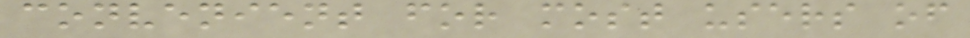convenient for most users of
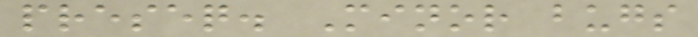preseq. Minor bugs
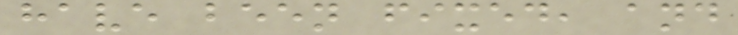have been fixed, and
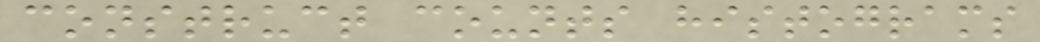construct counts histograms
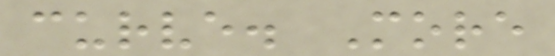curve. More
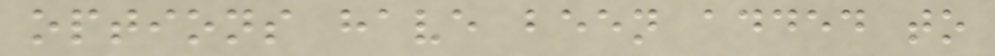options have been added to
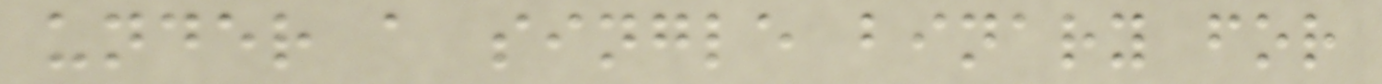under a single binary for
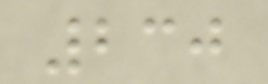230
